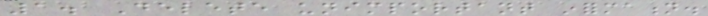1. Delete unimportant information.
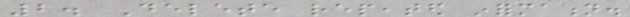2. Delete repeated information.
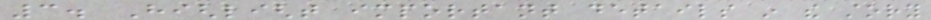3. Highlight important details in the story
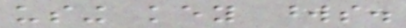using key words.
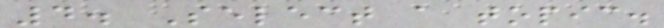4. Select a topic.
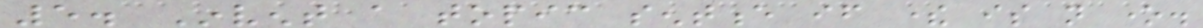5. Invent a topic sentence if there is not one.
